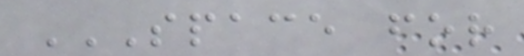SPACE FOR
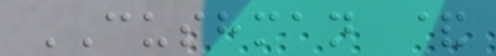CUSHMAN &
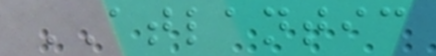ATLANTIC
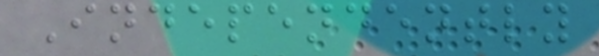Independently
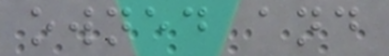owned and
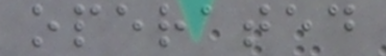operated
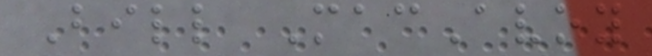Bill MacAvoy
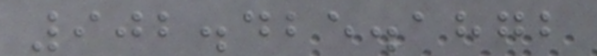902.425.1872
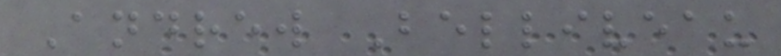Andrew Belliveau
